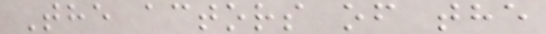The actors of the
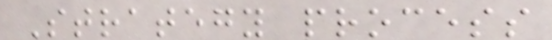Strategy process
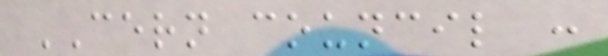CERN council :
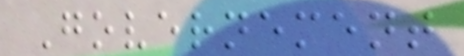Governement
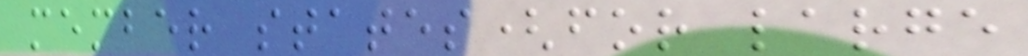member states(for large
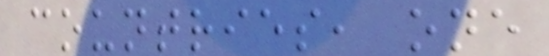countries, one
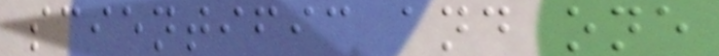scientific and one
